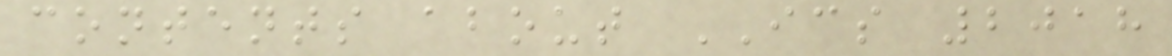contents about ICS 2018
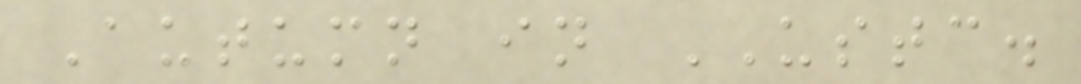Autumn in USTC.
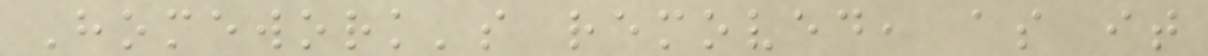Homework's removed, as it
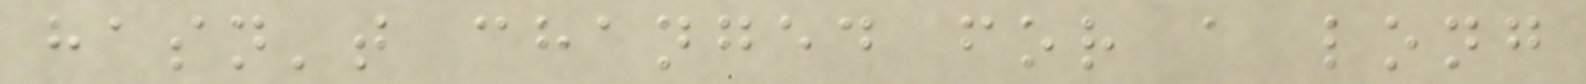hasn't changed for a long
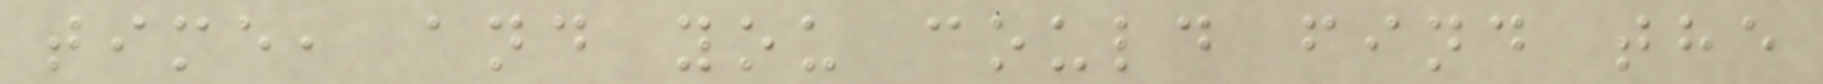time, and you could find the
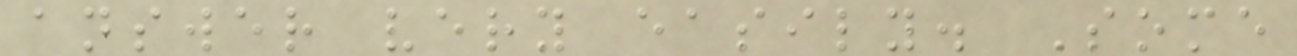answer very easily. Some
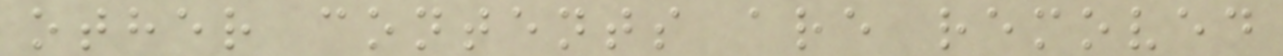other contents are removed
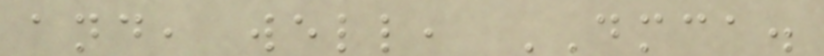and, well, DMCA.
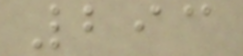293
